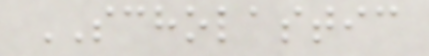SCHOLASTIC
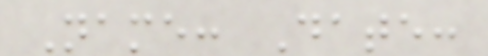Name: Date:
